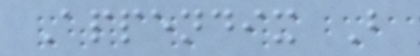Appendix B
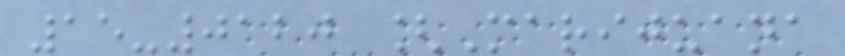15-0120 [Marijuana
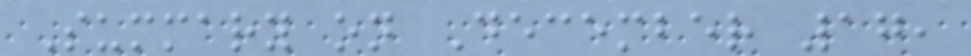Summary on December 17,
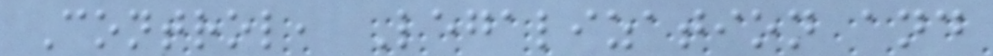Control, Legalization and
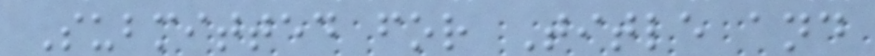Submitted for Title and
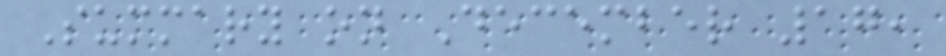Summary on December 17,
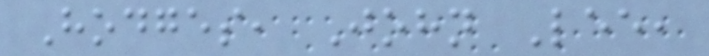Hodges, John Lee,
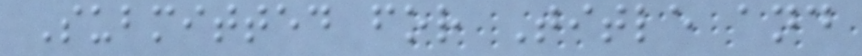Submitted for Title and
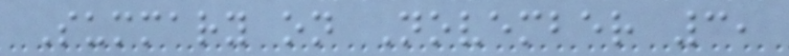Summary on November 3,
